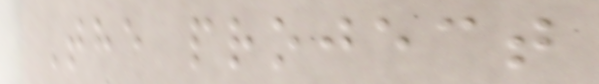The project
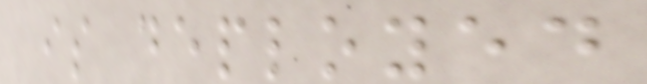is deployed
